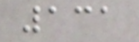131
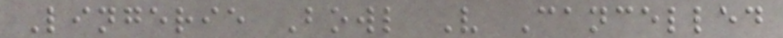Lingerie Bowl V Cancelled
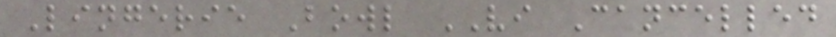Lingerie Bowl VI Cancelled
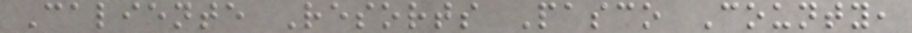Caliente Resorts Pasco County,
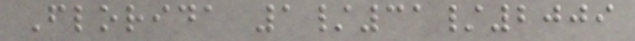Florida 1/31/2009
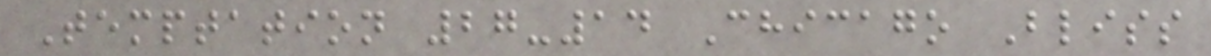Temptation 27-14 Chicago Bliss
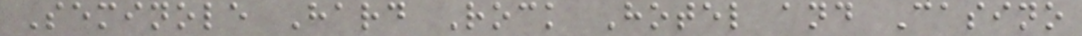Seminole Hard Rock Hotel and Casino
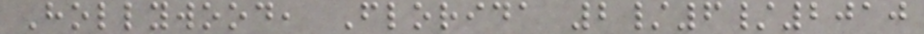Hollywood, Florida 2/6/2010
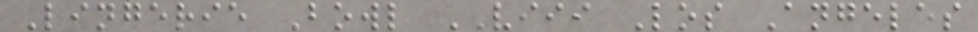Lingerie Bowl VIII Los Angeles
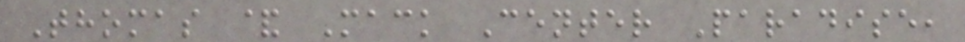Thomas & Mack Center Paradise,
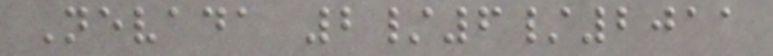Nevada 2/6/2011
